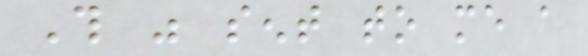This was sent to me a
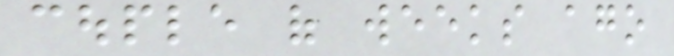couple of weeks ago
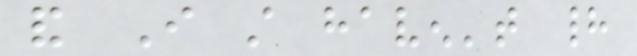and I still haven't had
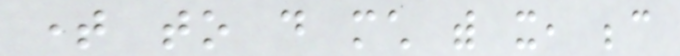time to do much with it, because
